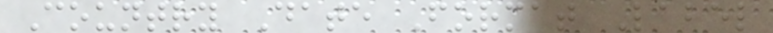Country Date Format Label
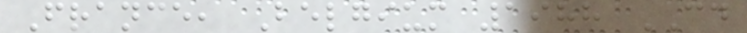France, Belgium 1988 CD
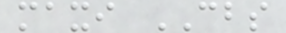maxi CBS
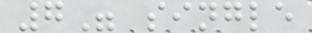7" single
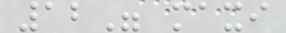12" maxi
